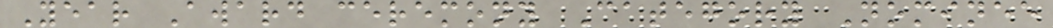Year Award ceremony Category Nominee
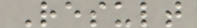Result
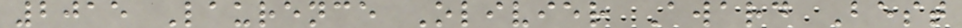2015 Laurence Olivier Award Best
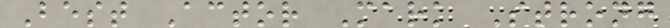Best Actor Mark Strong
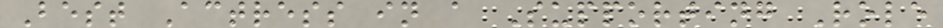Best Actress in a Supporting Role
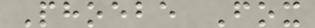Phoebe Fox
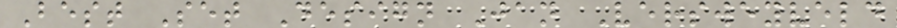Best Set Design Jan Versweyveld
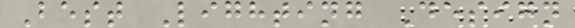Best Lighting Design
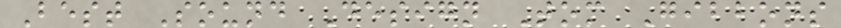Best Sound Design Tom Gibbons
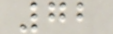72
